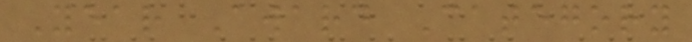Year Award Category
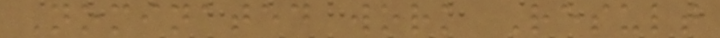Nominated work Result
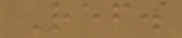Ref.
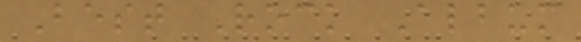Best Rock Album
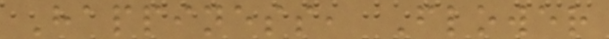Happiness, Flower
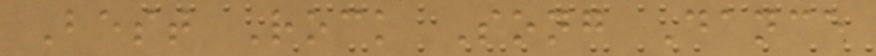Best Rock Song Dance
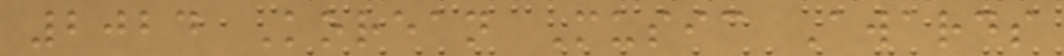2024 Korean Music Awards
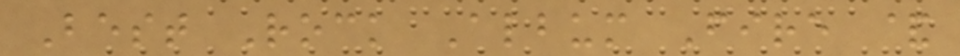Best Rock Album Fire &
